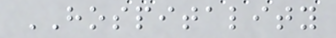HOSPITALITY
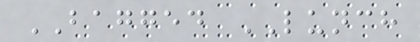BAGGED LUNCH
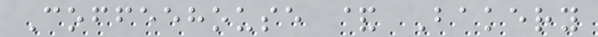Coffeehouse & Bakery
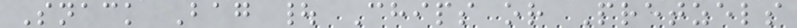Snack Bag | Chips or Pretzels
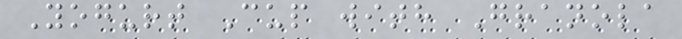Yogurt Cup with Granola
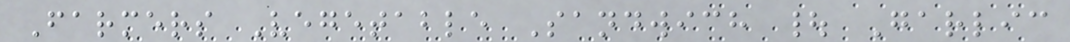Farmers Vegetable Sandwich | Garlic
